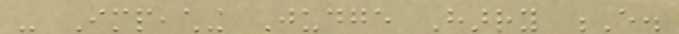- Impeaching Judge Harry E.
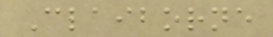Claiborne
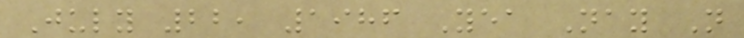July 22, 1986 Yea Nay Not
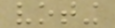voting
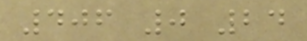406 0 24
